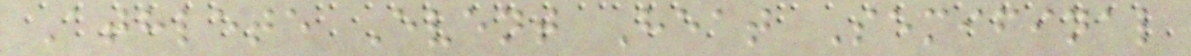Athlete Event Heat Semifinal
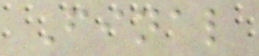Final
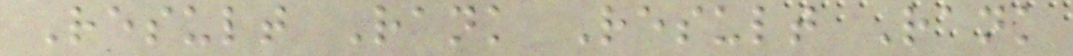Result Rank Result Rank
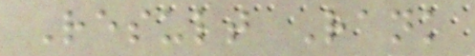Result Rank
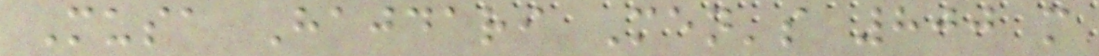Musa Hajdari Men's 800 m
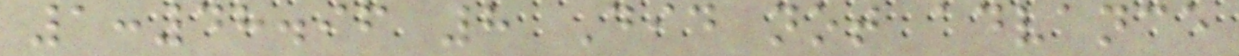1:48.96 8 Did not advance
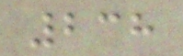238
